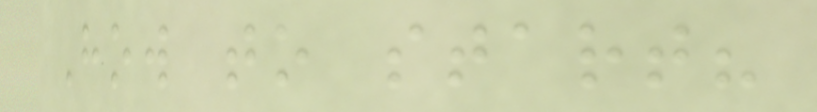How to start?
